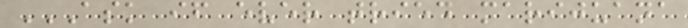ASK IF EVER TRIED MARIJUANA
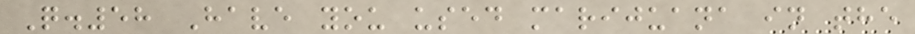Q.58 Have you used marijuana in the
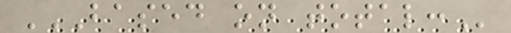BASED ON TOTAL:
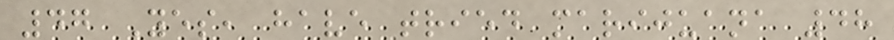47 Yes, have tried marijuana 48
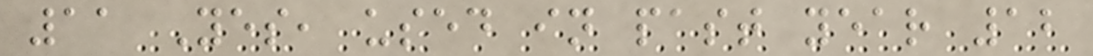11 Yes, used in past year 12
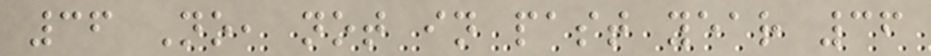36 No, not in past year 36
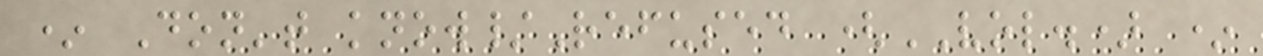* Don't know/Refused (VOL.) *
